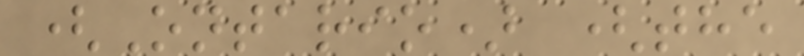(Ontario) (the
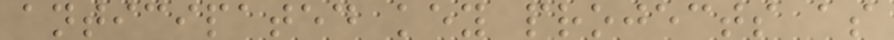anticipated key projects as
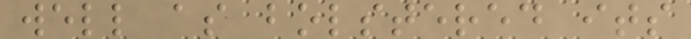well as bolstered its
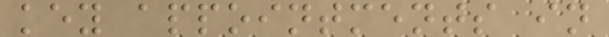key appointments in
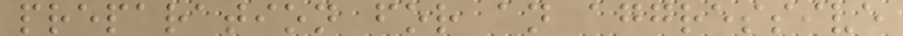preparation for an aggressive
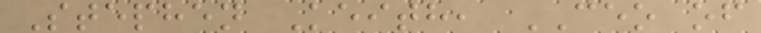Stephen Keith, CEO of
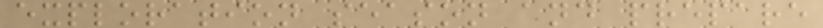exploration season and prepare
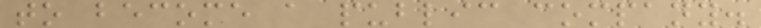to become a public company.
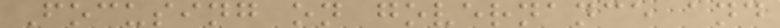Focusing on governance and
